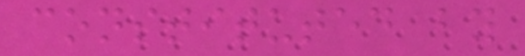constituted by
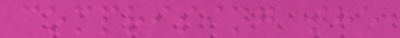comprising the
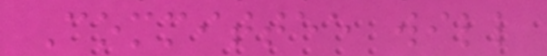Committee will
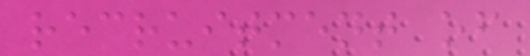recruitment of
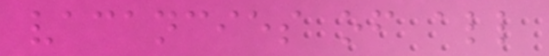vacancies of all
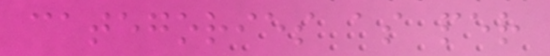categories as per
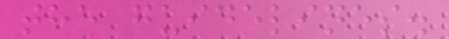the guidelines.
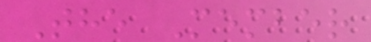The Member
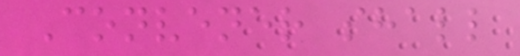Convener shall
